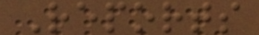Reports
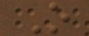O
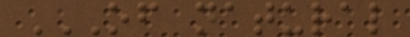OF NATURAL
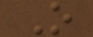O
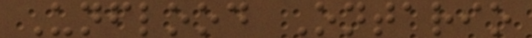Unflood Ontario
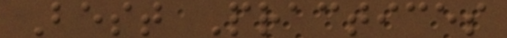Best Practices
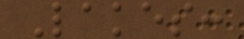Lakes:
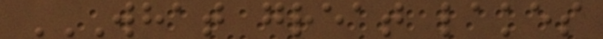WHAT GREAT LAKES
